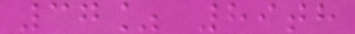37% 89th
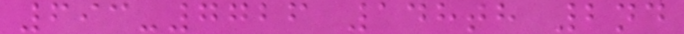693-7726 148th 2nd
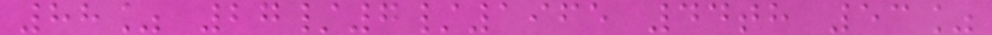88% 27/7/1965 44th 53%
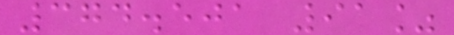374.501 91%
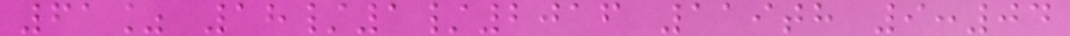61% 18/1/2016 119th 9:04
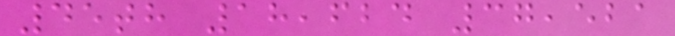45th 18,624 37,521
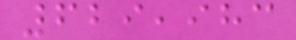629,983
